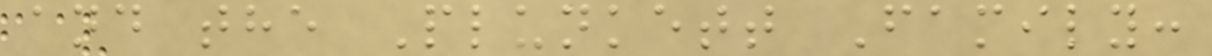and the Plunkett Family:
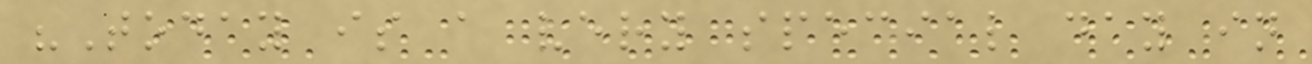"Today is a very special day in
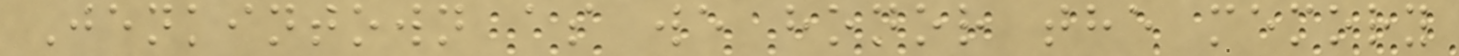Jenkintown as we honor the memory
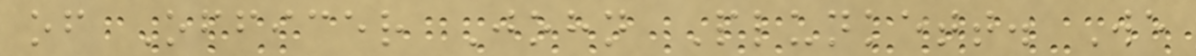of Officer John Plunkett. We
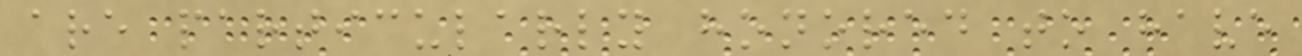are particularly honored to have
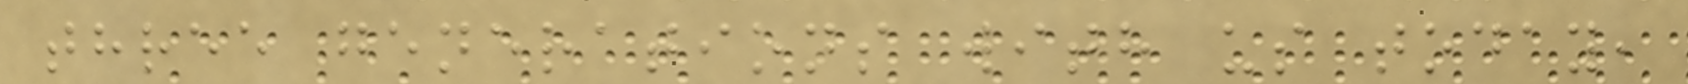three generations with us today,
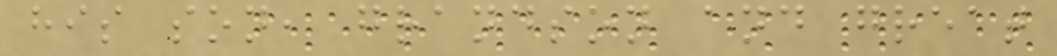his son, grandson and great
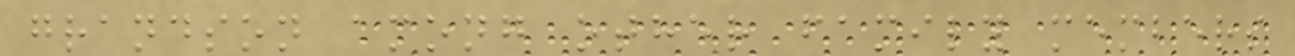grandson among other family members
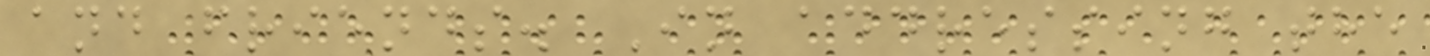and friends. In addressing the
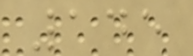145
